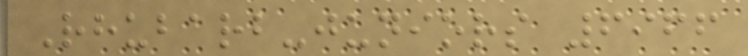Rhubarb-juniors 6966
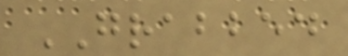GRABBED
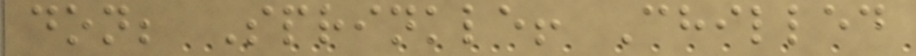don; Sprinkle! Chilled
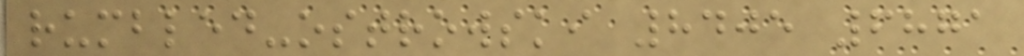rumbled-ostrowski 8405 6871
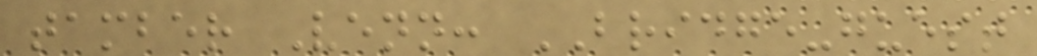tamber Venn: BRIDGE-guest
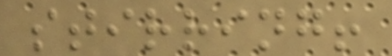stirring!
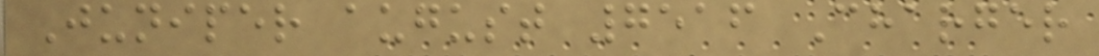Juniper august 7516 Charger
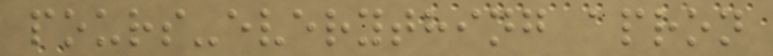pours-everything apron
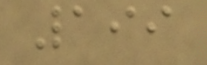199
